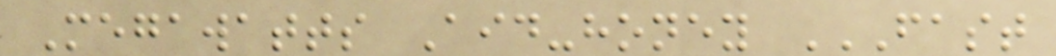Megawatts Aid-honey FAST
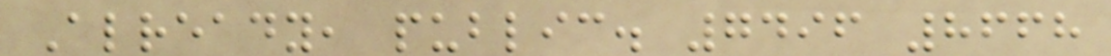Already, public. 7496 8668
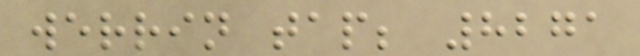werrin tap; 8271
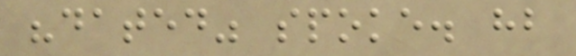"dated" spoke. hb
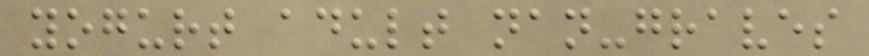yogurt adult nan-graves
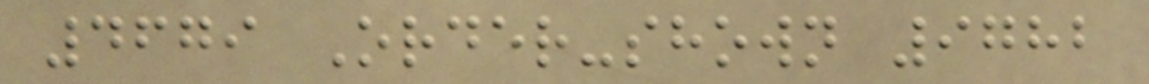4679 Order-shown 9782
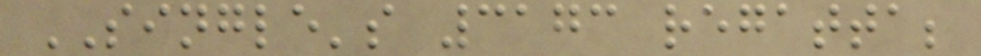SINGLE's 3173 regatta;
